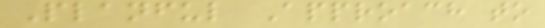Planful Approach to
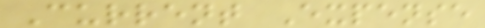Current Expense
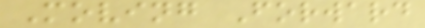Moving Forward
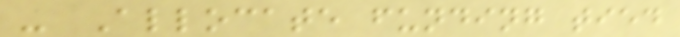- Allocate funding tied
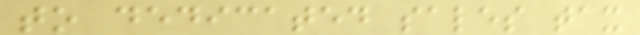to dedicated sales tax
